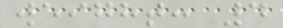weight: 4
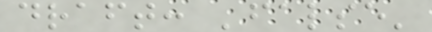draft: 'false'
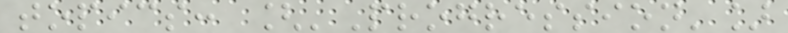topics: ['Progression']
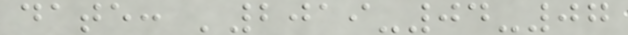date: '2019-04-07
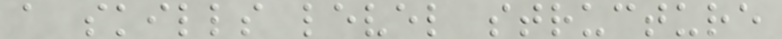a skills level structure
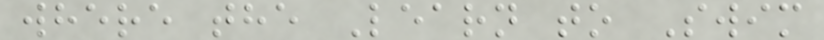where the Learn to Swim
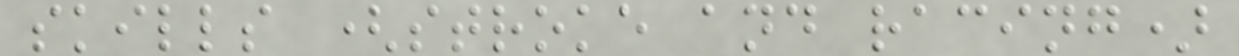skills (stroke and racing)
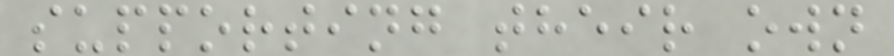supporting their own
